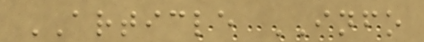ARTICLE INFO
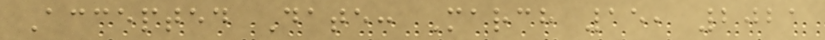Accepted Date: March 15, 2021
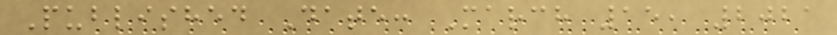Published Date: March 15, 2021
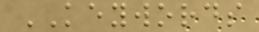KEYWORDS
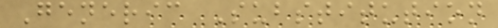Generic Substitution
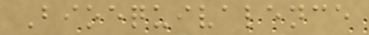Bioequivalence
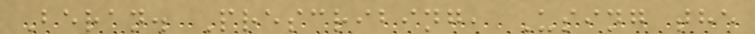Beran. Prescribing, Using the
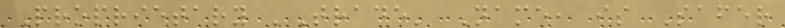Proprietary 'Trade' Name, is Safer
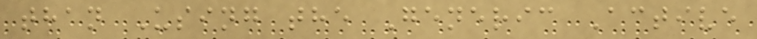than Using the Generic Active
